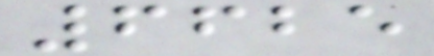6625
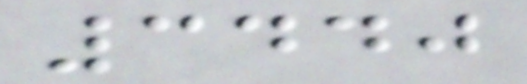3440
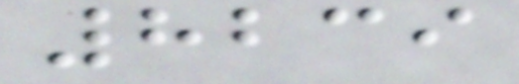8239
